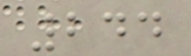244
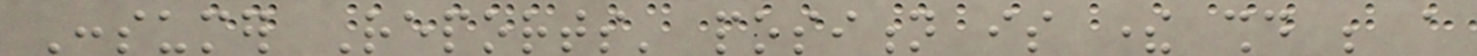Consumer Reports' position is there should be a
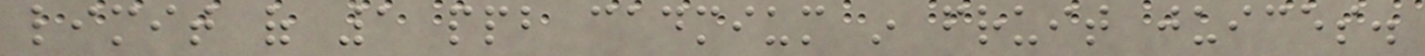limit of 1 ppb cadmium in fruit juices.
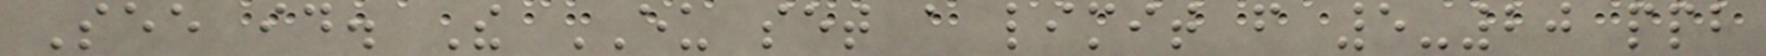See id. The EU set a limit from 5-20 ppb
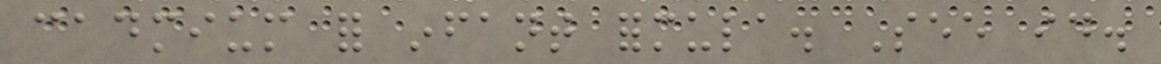cadmium for infant formula. See id.
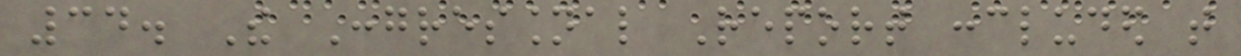34. The Congressional Report concluded that
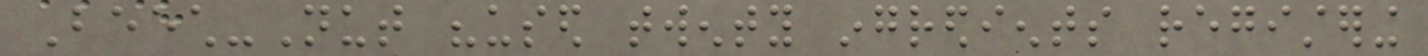Beech-Nut "used twenty ingredients registering
